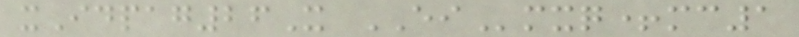xIdpag26X EImxq+mc1
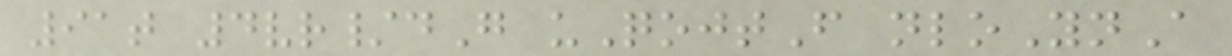91t 4vr/dG uQojtF nloYnA
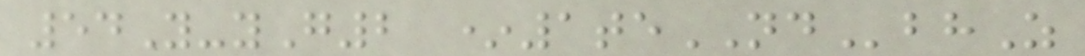54Y-yG2 *1teNDbhZ
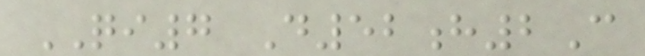QI7 D52h2C
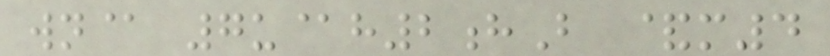wn@ 7u@h2hB &m4
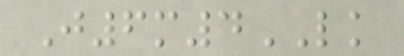J6m4LK
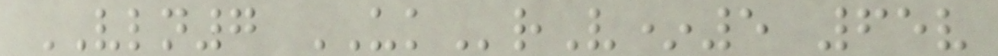VLN7 UKrV*5 65v
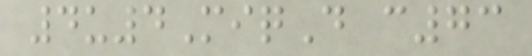4u4MiqD c73
